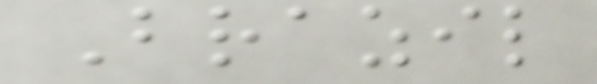Brazil
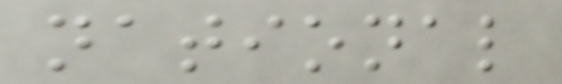national
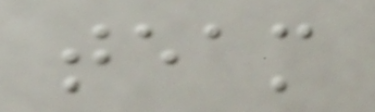team
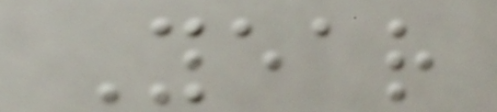Year
